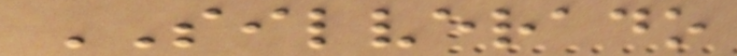SILVERADO
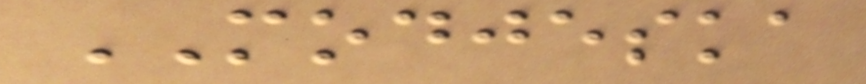MODJESKA
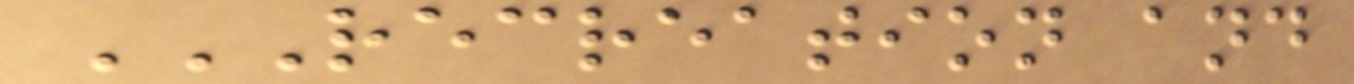RECREATION AND
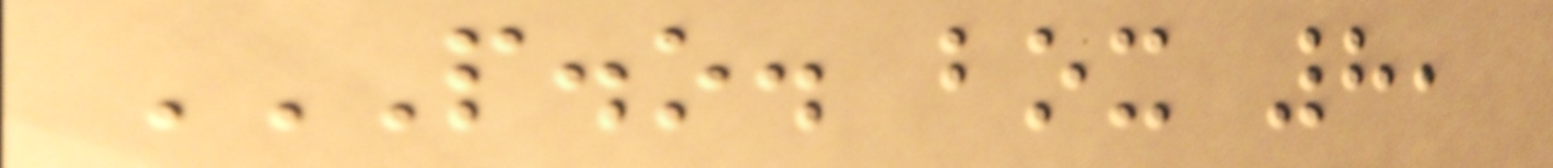P.O. BOX 8,
